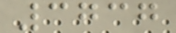3737
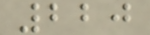220
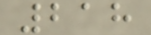218
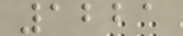1221
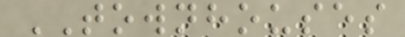TOWNHOUSES
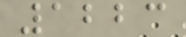1223
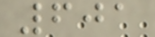601
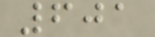601
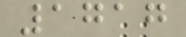1717
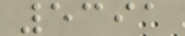5391
